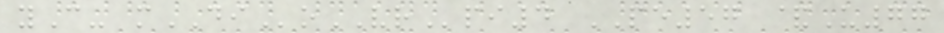yC- mDIoVRpi4 PE57 &U77
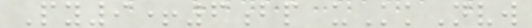Py9+6bp uKkNvw
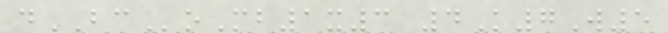dBCoMb1x3 4K7W5
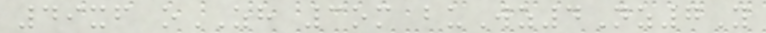49xf oZH 3om buWz4Nz7Y
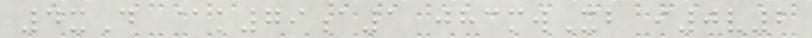4xD @k79a1 jhcmwXb i0v2
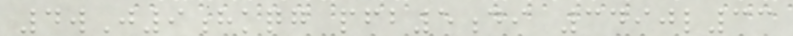4wJ9hkqg pfb5di 3490l33
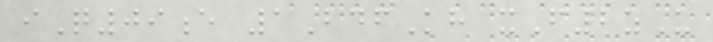iQ09e 1BdfKh xF2zU
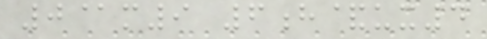0@m9 6h&ux4
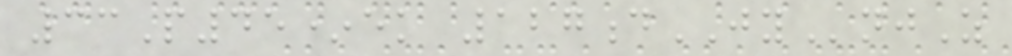33P45*ek 127dJYnjZ
